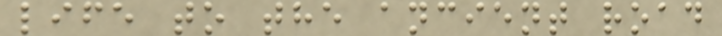life to the ancient road
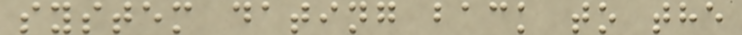system dating back to the
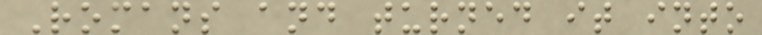Romans and turned it into
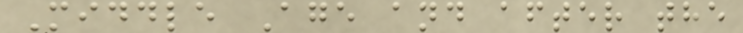Middle Age and after the
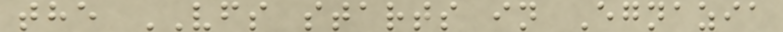the VFS starts in Egnazia
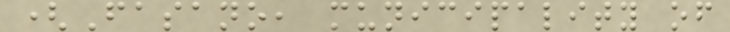(Fasano, municipality of
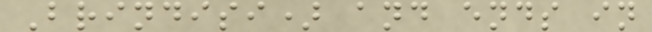Brindisi) and ends in
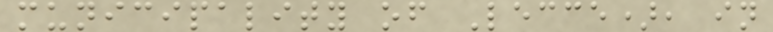municipality of Lecce), in
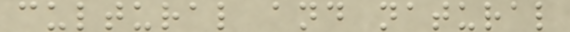cultural and natural
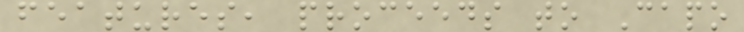features, proceeds to Capo
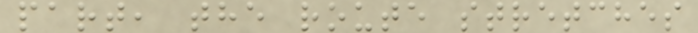part, the route stretches
